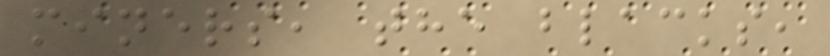miners, the blacks,
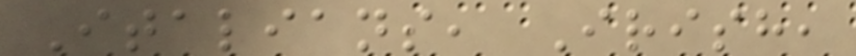Italians, Irish,
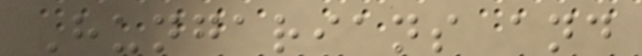Hungarians and
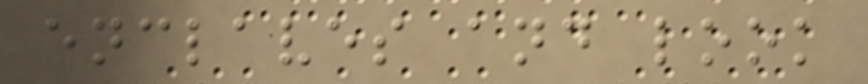enclaves and look
